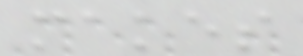makes
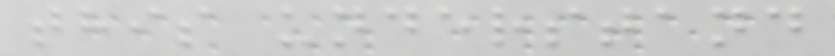this understand
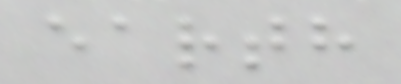earth
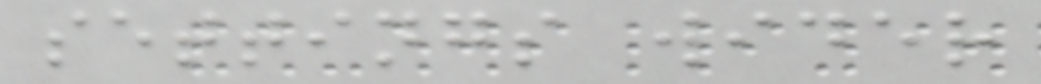settings wider
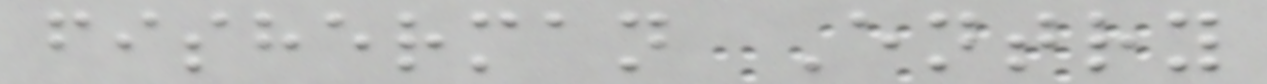fisherman Entry
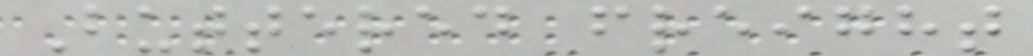Buttered freight
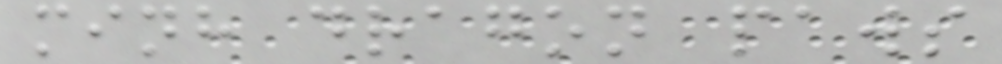minh dragon paws
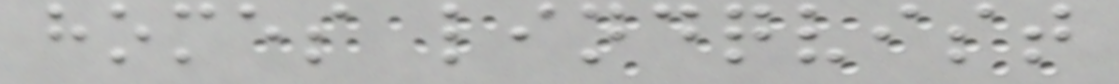homes lindqvist
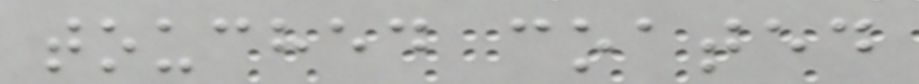touched coated
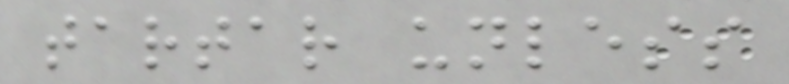tartar unless
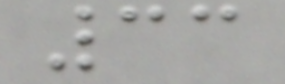33
